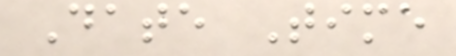Date Time
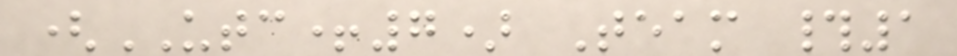(UTC+7) Team #1
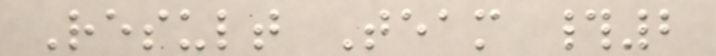Result Team #2
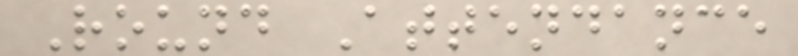Round Attendance
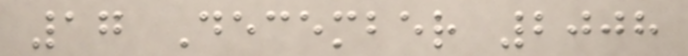17 December 2008
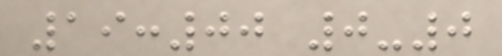19:00 0-0
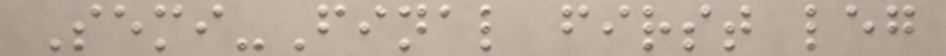Semi-Final first leg
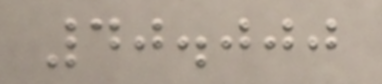40.000
